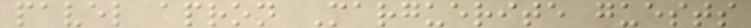pavel apron Marguerite guests
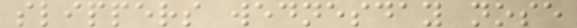slippers wednesday nose
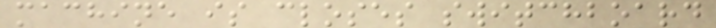machine is closes switchboard
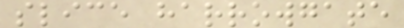slice harrowgate
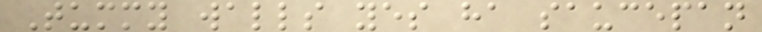Tummy walls yes ha saucepan
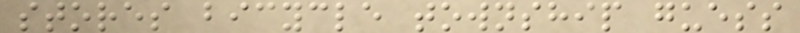stores bicycle township guess
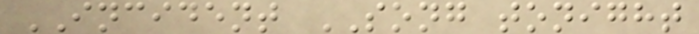INCIDENT SONG tonight
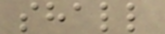shall
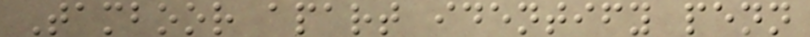Tamboor apart identify penn
